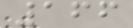166
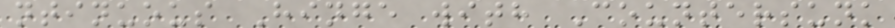ntinuous Hinge with Countersunk
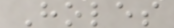Holes
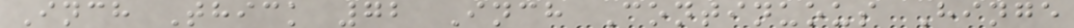Inch Thick 72 Inch Continuous Hinge
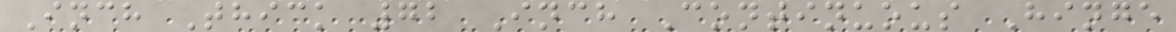Inch Thick 72 Inch Continuous Hinge
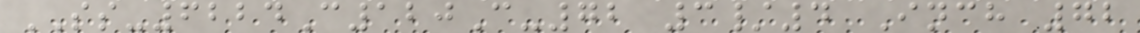SS-6224C120C-72 3/4 Inch 72
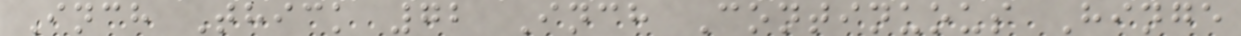Inch Thick 72 Inch Continuous Hinge
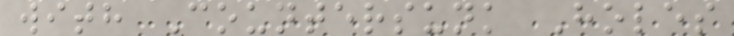with Countersunk Holes
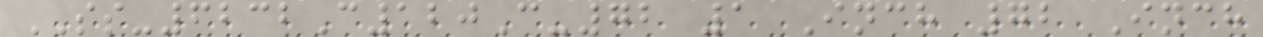SS-6232C120C-72 1 Inch 72 Inch
